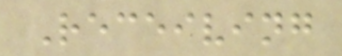Receiving
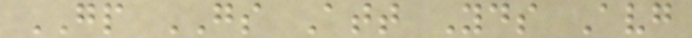GP GS Att Yds Avg
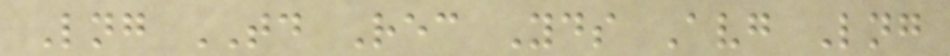Lng TD Rec Yds Avg Lng
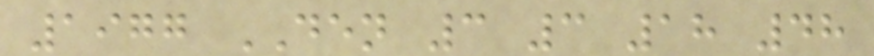1977 DEN 3 3 18 48
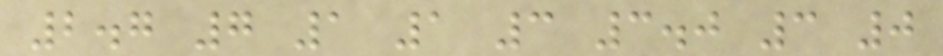2.7 7 1 1 3 3.0 3 0
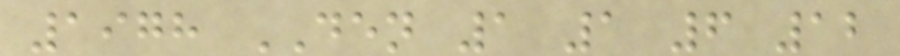1978 DEN 1 1 6 12
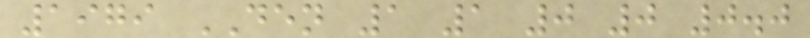1979 DEN 1 1 0 0 0.0
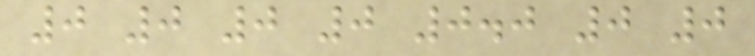0 0 0 0 0.0 0 0
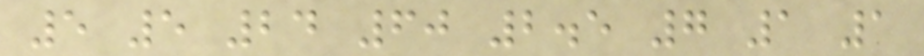5 5 24 60 2.5 7 1 1
